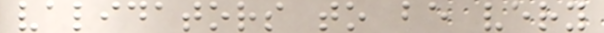validators to be very
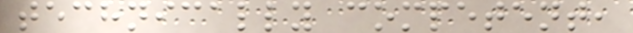technically competent,
